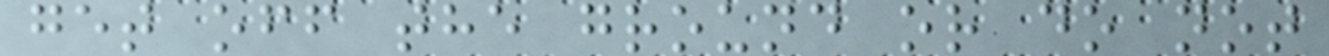get off the ground or do not
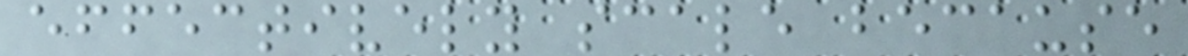effectively scale because
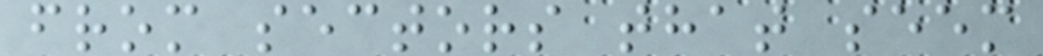from sectors that seem
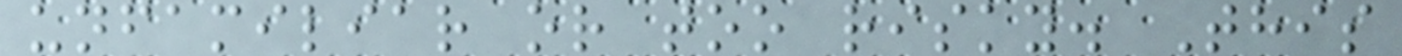unfamiliar or too risky. This
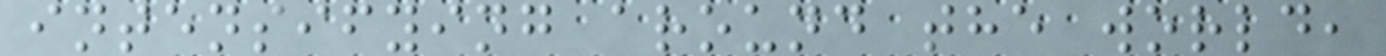intensifying around the world,
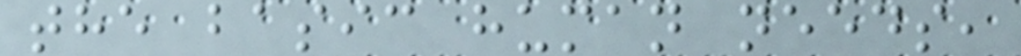the basic human needs,
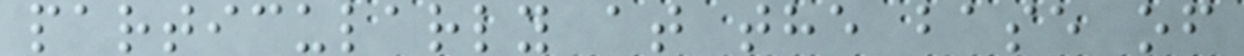particularly at the base of
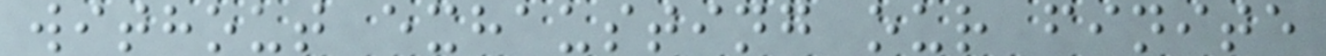without exhausting our finite
